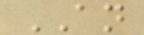AN
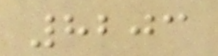8203
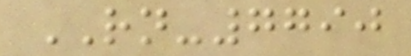RN-7790
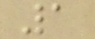1
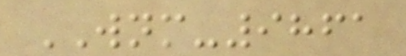WNM-9861
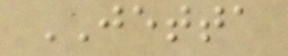JETTA
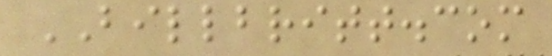BILLBRITT.com
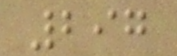297
